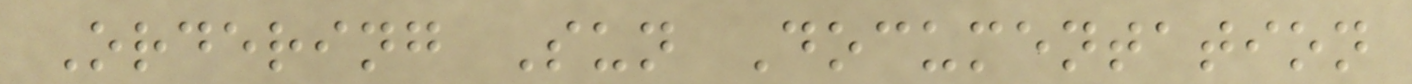Ordering Sun Documentation
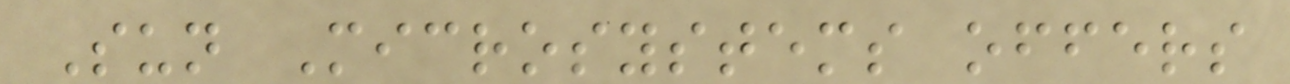Sun Microsystems offers
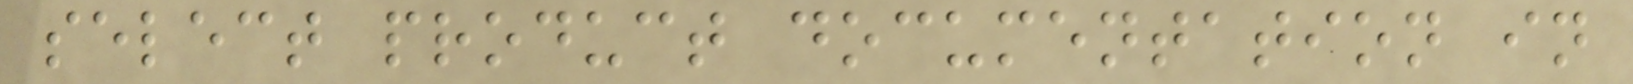select product documentation in
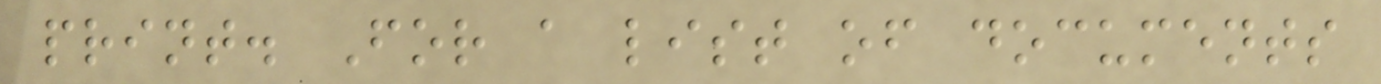print. For a list of documents
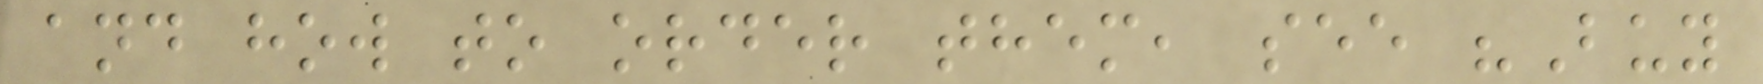and how to order them, see "Buy
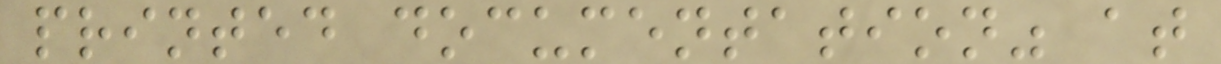printed documentation" at
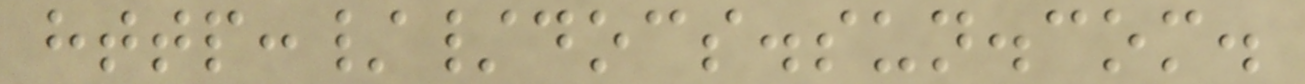http://docs.sun.com.
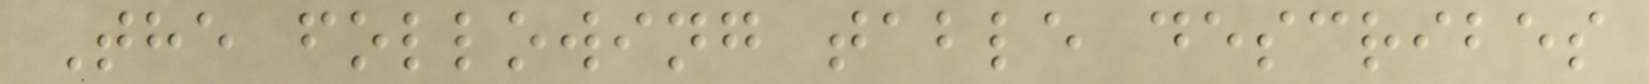The following table describes
